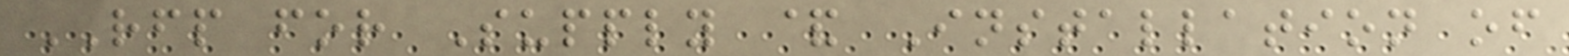RFP for Supply & Installation of
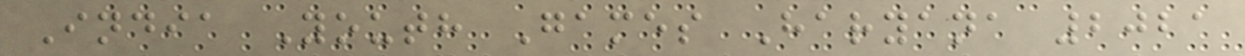India Youth Games Haryana 2021
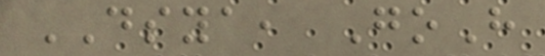DSYA, GoH
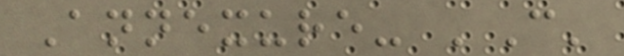Annexure- 'C'
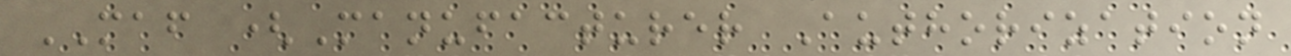MAF (Manufacturer Authorization
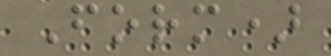Form)
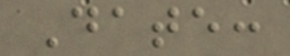Date:
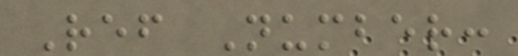Ref Number:
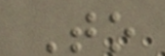To
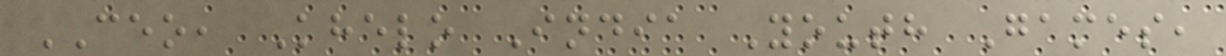CEO, Khelo India Youth Games,
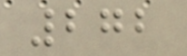272
